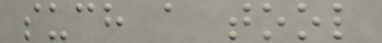such a tool
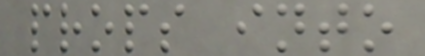props into
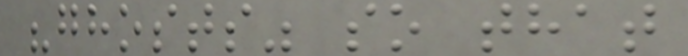"ghosts" so that
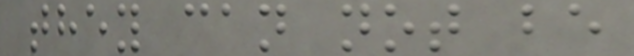they can not be
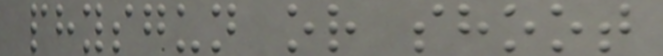physgun or shoot
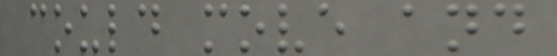could move and
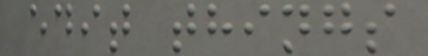edit things
